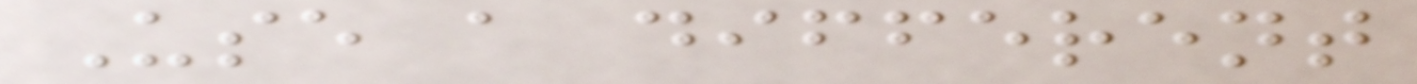Use a different
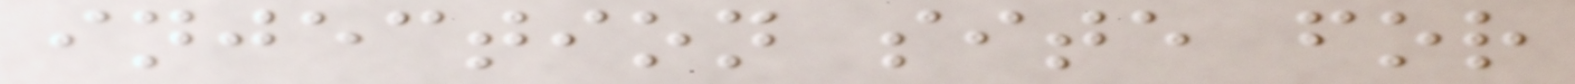injection site for
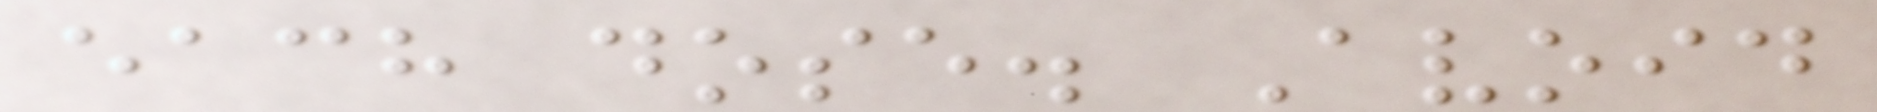each dose. Avoid
